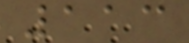113
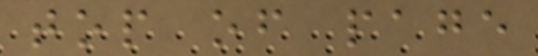top of page
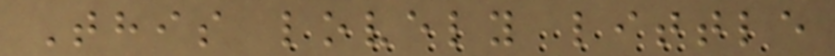This lovely little
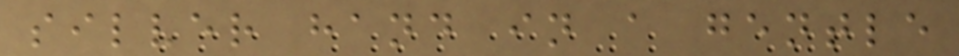silver hand in a gentle
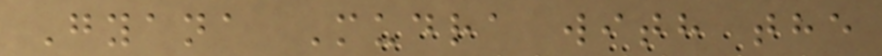Gyana Mudra with the
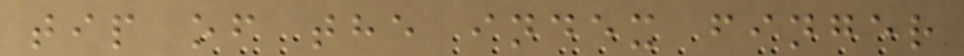tip of the index finger
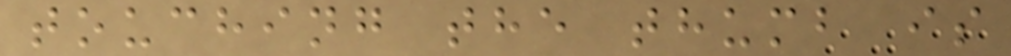touching the thumb is
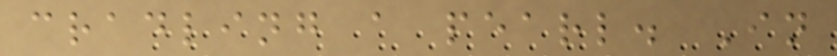cradling a pearl. In
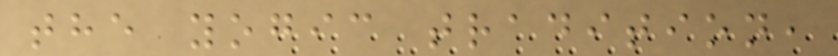the yogic tradition,
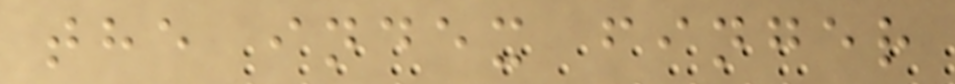the index finger
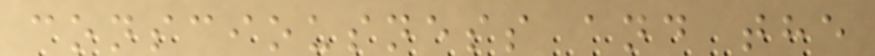consciousness and the
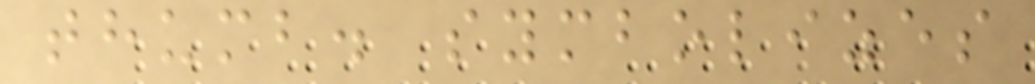thumb. symbolizes
